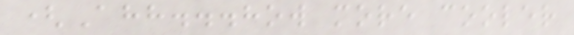(Ahh...how more cooler
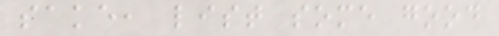sake, list some good
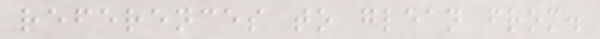references to glean from.
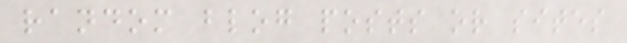random blog posts or sites
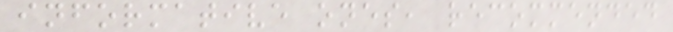informative ones, recommended
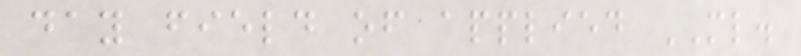day field of applied ML.
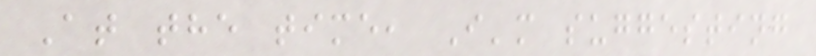At the time, I'm suggesting
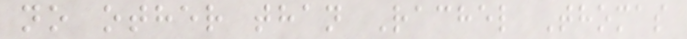no other than Rachel Thomas
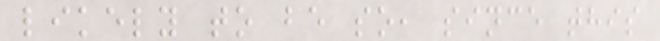likely to be so, since this
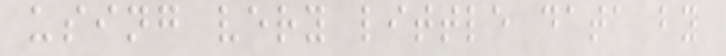using very little data by
